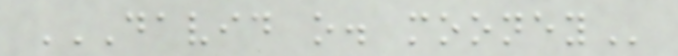DAVID O. MOONEY
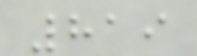819
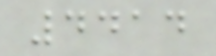4414
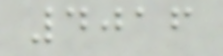4016
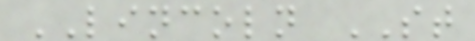LINCOLN ST
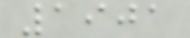1901
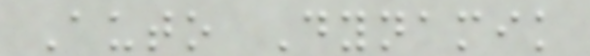Auto Dynamik
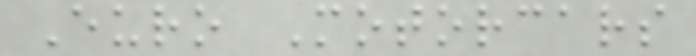Euro Motorcars
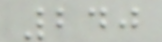240
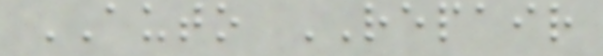AUTO REPAIR
